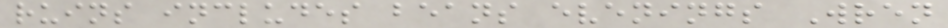ruins includes beans evenings Wren
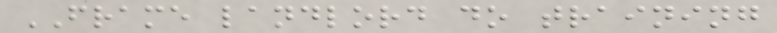FRAME landlord do training
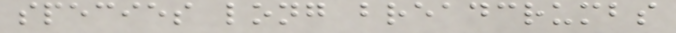species long breadcrumbs
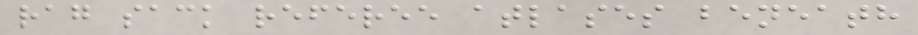rag sack referee atlases beneath
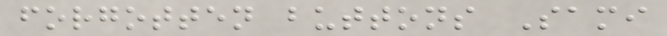forgotten buttons Sami
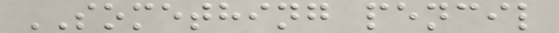SOMETHING pencil
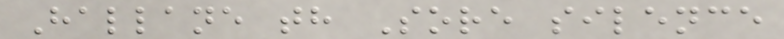Hallane th Sore silence
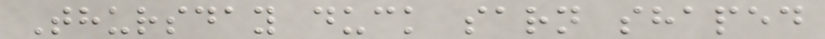Thursday duck sarn shaped
